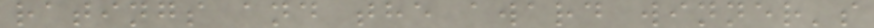ratings and the award winner's
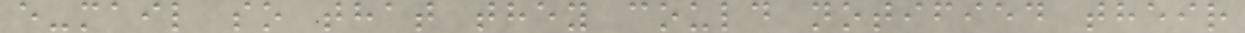e-mail so that they could notified their
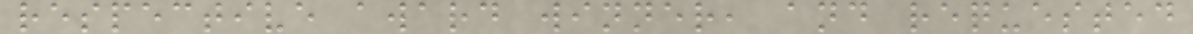respective award winner, and requested
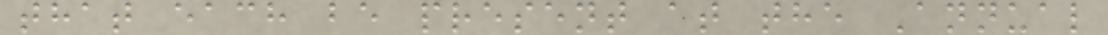that each be present at the Annual
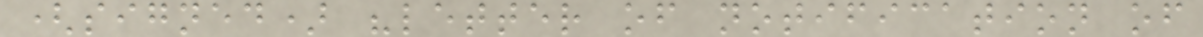(signed) "letter of notification of
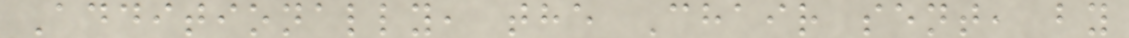Additionally, the Chair sent, by
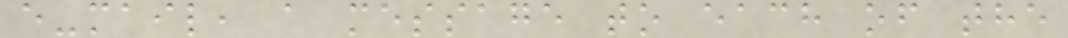e-mail, a message to each of the
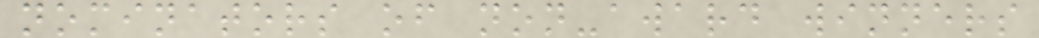nominators of non-award winners
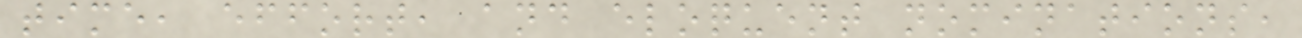time, effort, and eloquent nominations,
